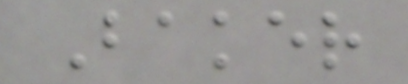Baker
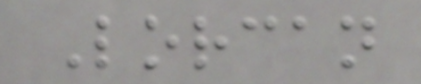Lorcan
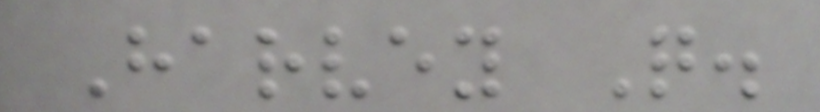Harvey Q.
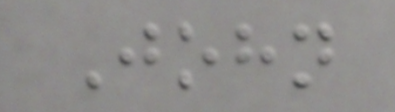John
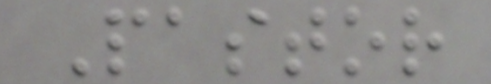Pastor
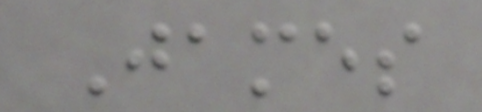James
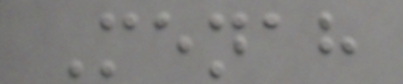Menah
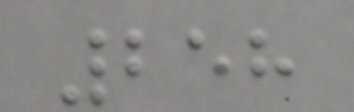258
